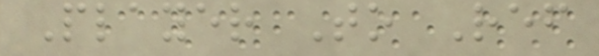Player To Ref
